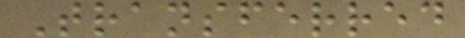Transferred
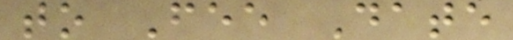to Fee Date
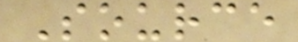Source
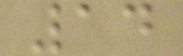14
